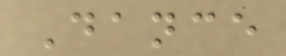Dance
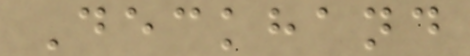Deckhand
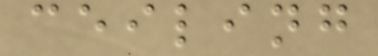ceiling
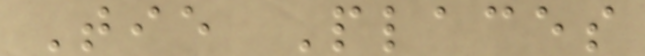Tie Places
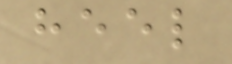heel
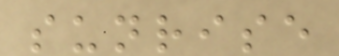sunrise
